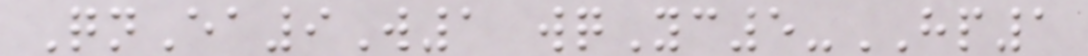QnEa9W1 wqYc5-HP1
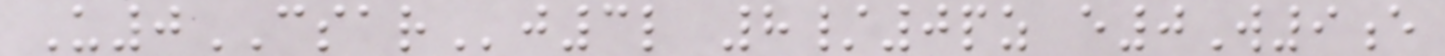U0CSARj3l 8/0pz e0W9e
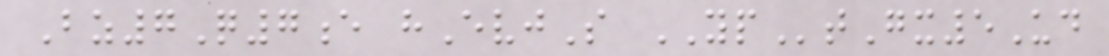Bz7Q7e hEvjS YPtGx5Ud
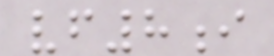vf8i
